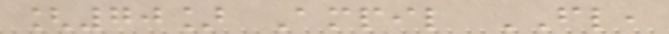[70] Ampil FL,
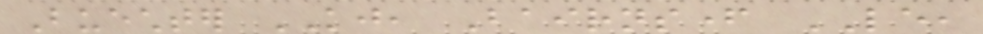Buechter KJ, Bairnsfather LE,
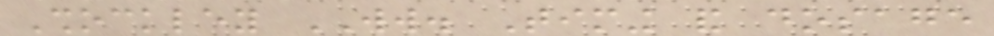Shockley WW. Timing and dosage
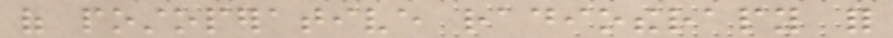of postoperative radiotherapy for
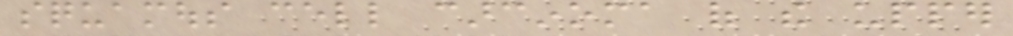squamous cell carcinoma of the upper
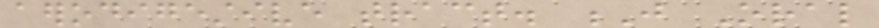aerodigestive tract. J Oral
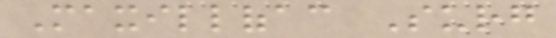Maxillofac Surg
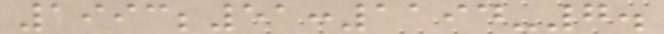1993;51:1194-7.
